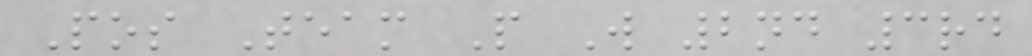Pos Team P W 2nd 3rd
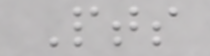Pts
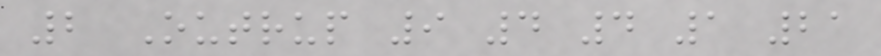2 Outrup 9 4 4 1 21
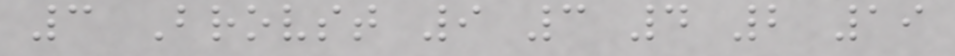3 Brovst 9 3 4 2 19
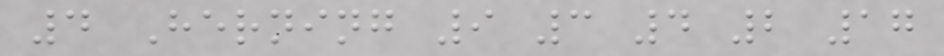4 Herning 9 3 4 2 17
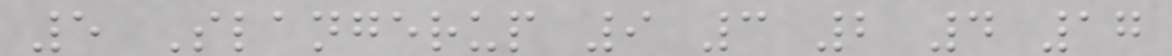5 Slangerup 9 3 2 4 17
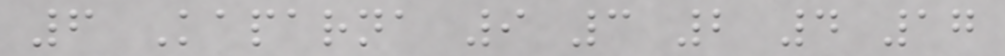6 Kaparna 9 3 2 4 17
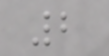2
